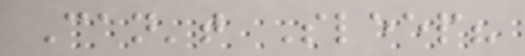Can't Sleep?
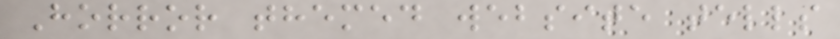Horror themed website tells
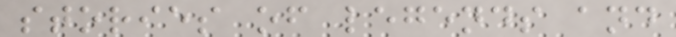stories of legends and
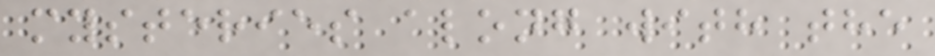mysteries along with the
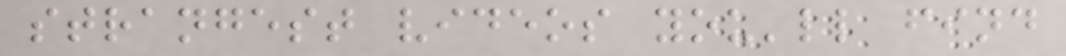strangest videos you'll find
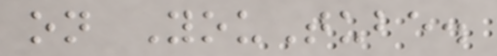on YouTube.
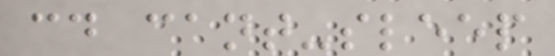cd cant-sleep
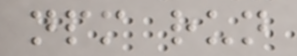npm run
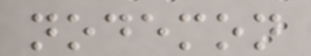nodemon
